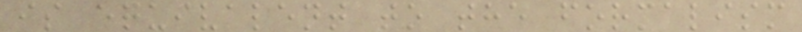is equivalent to the formalism
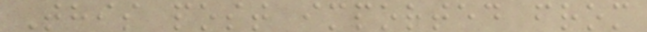This post imported from
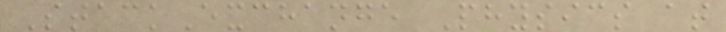StackExchange Physics at
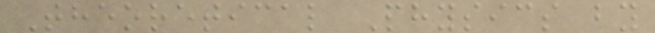Theoretical Physics by
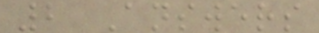2 Answers
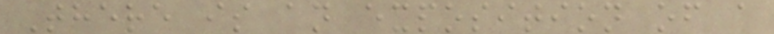There is an exposition of a
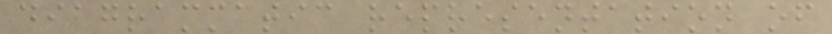diagrammatic representation of
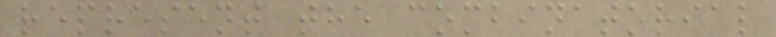represent the combinatorial
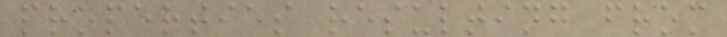properties resulting from
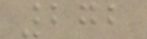272
